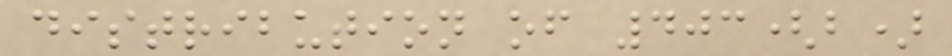distribution of 403(b)
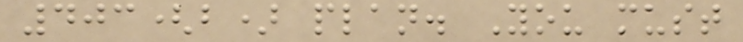403(b) plan. You must
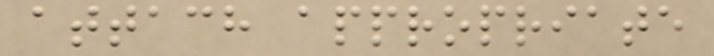attach appropriate
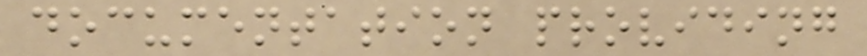documentation providing
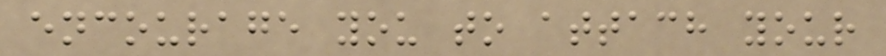encourage you to attach your
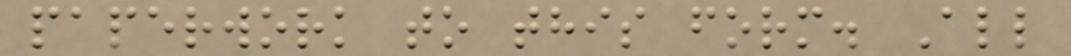paperwork to this form. All
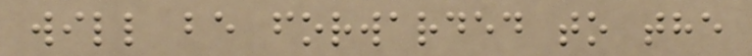will be forwarded to the
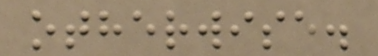otherwise.
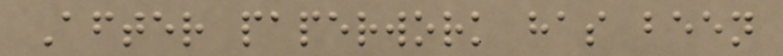After paperwork has been
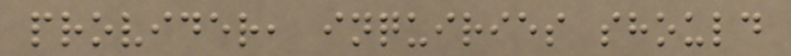provider, inquiries should
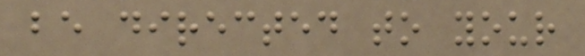be directed to your
